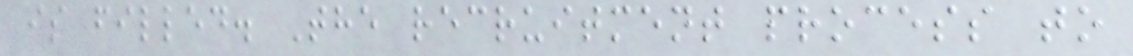is filled. The recruitment process to
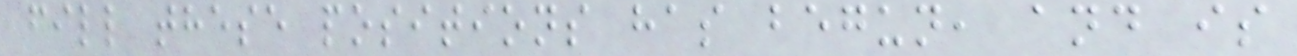fill these positions has begun, and is
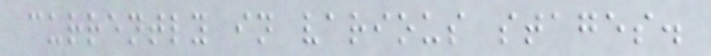currently in various stages.
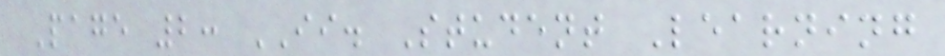Page 2: II. Student Learning
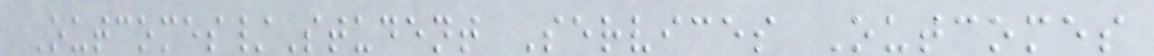Outcomes/Student Services Outcomes
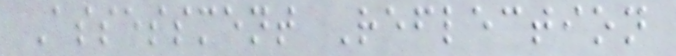Assessment Reflection
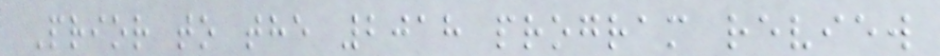Prior to the 2018 program review
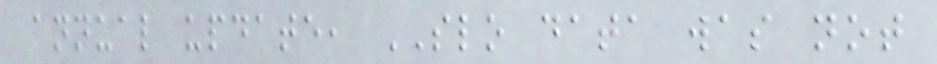annual update, SLO data was not
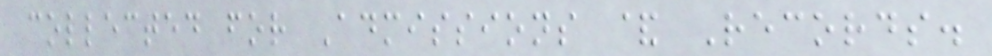collected for Admissions & Records.
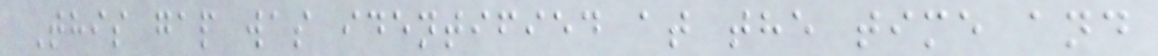This gap was identified at the time and
